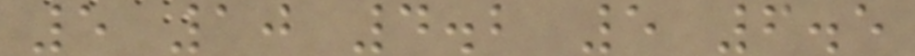5 10 4.2 5 6.5
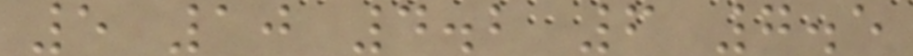5 10 4.2 6 7.5
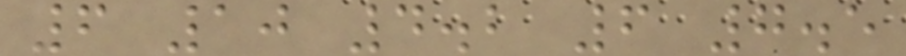6 10 4.2 6 7.5
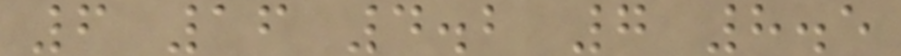6 16 4.2 7 8.5
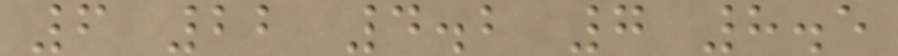6 22 4.2 7 8.5
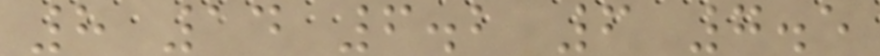8 14 6.2 6 7.5
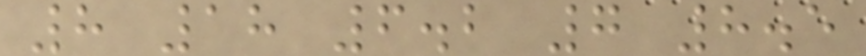8 18 6.2 7 8.5
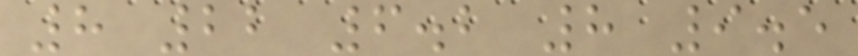8 22 6.2 8 9.5
